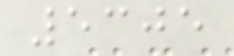5305
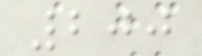200
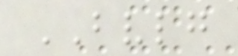BVLG
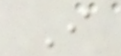I
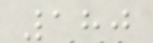180
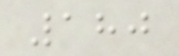180
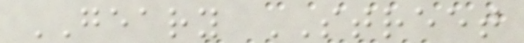GEARY STREET
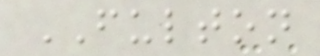FULTON
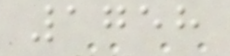1758
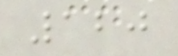120
